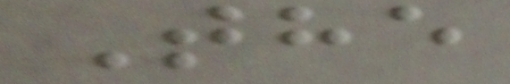The
